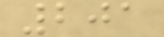201
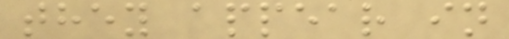they appear in
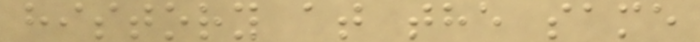history at the same
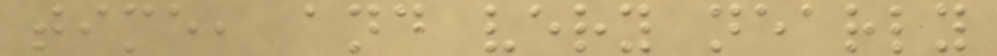time, and very nearly
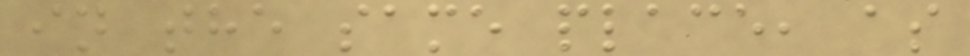in the same place, as
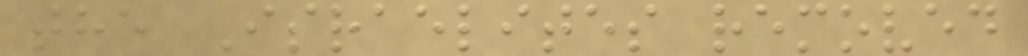the Israelites removed
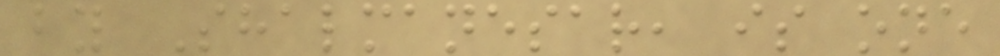by Shalmanesar, is one
